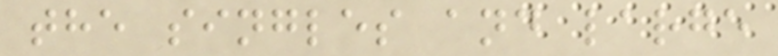the singles and large
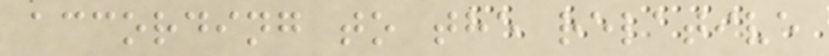according to the relative
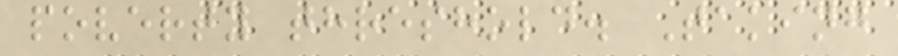poverty threshold. Taking
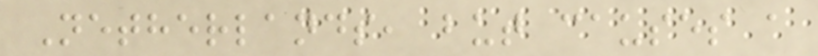Netherlands, but causes a
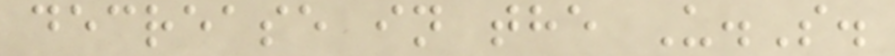decrease in the U.S.
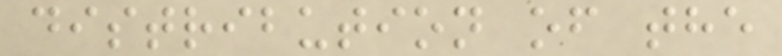distribution of the
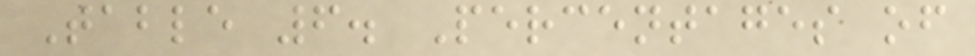Table 6. Percentages of
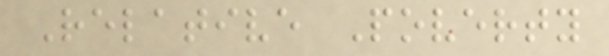Relative Poverty
